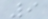9
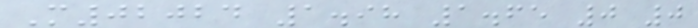M02024 1.98 1.65 0 0
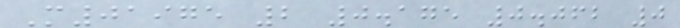M01975 2 0.175 0.062 0
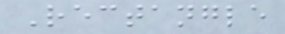Rectangle
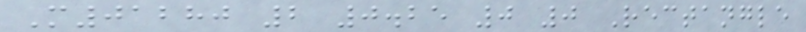M01280 2 0.25 0 0 Rectangle
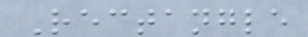Rectangle
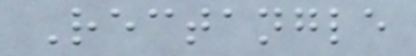Rectangle
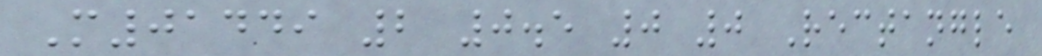M01449 2 0.5 0 0 Rectangle
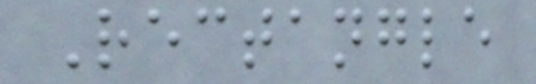Rectangle
